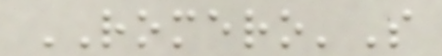ROMERO'S
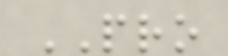PRO
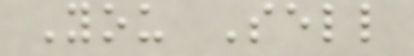You Sell
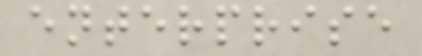enterprise
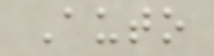Auto
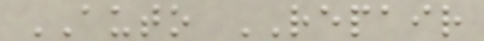AUTO REPAIR
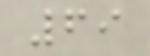69
